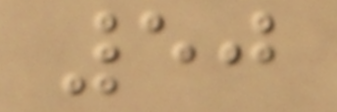50
